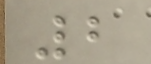2
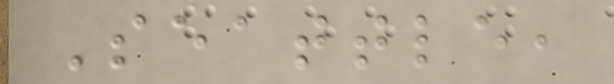Seattle,
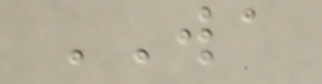WA
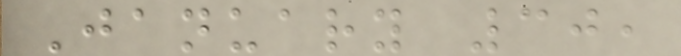January 30,
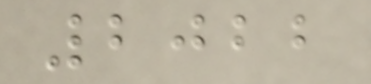2022
